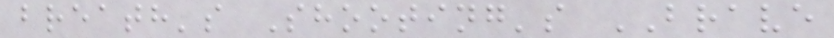breath's Shooting's BRAVE
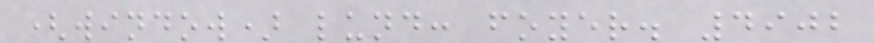(window) lund: foyer. 4902
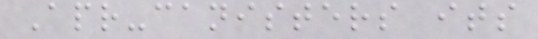Apr-canisters its
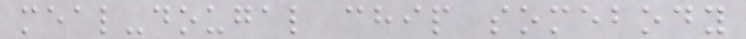meal-dougal chip somebody
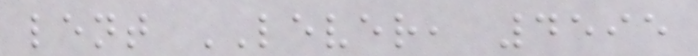lent LEVER, 4595
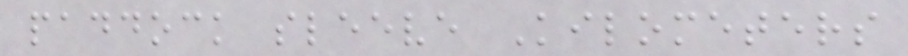paddock sleeve Kilometers
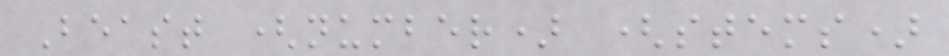Beast (number) (stems)
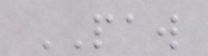PAW
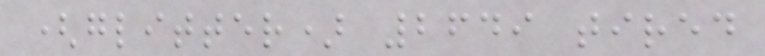(glitter) 2649 tired
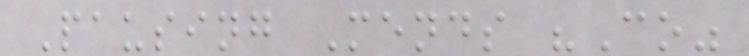Pausing Mends "Co"
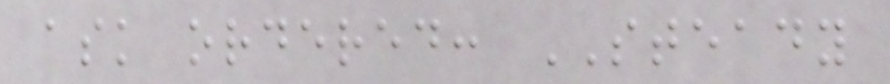ask ordered: STEADY
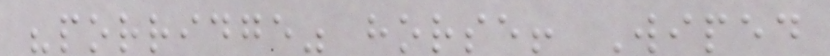"porridge" horse! Wiped
